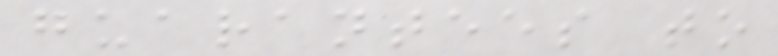guarantees to
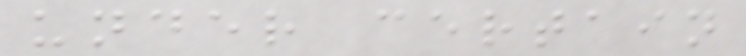under certain
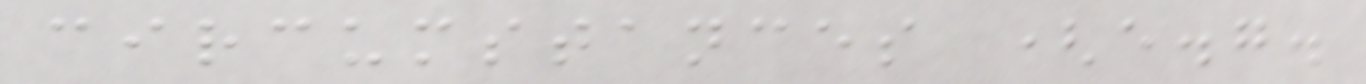circumstances (e.g.
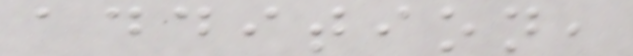addition,
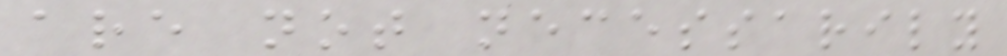are not necessarily
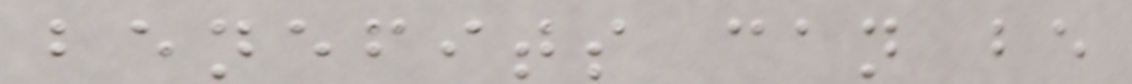benefits can be
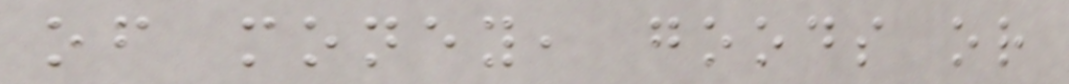of money, goods or
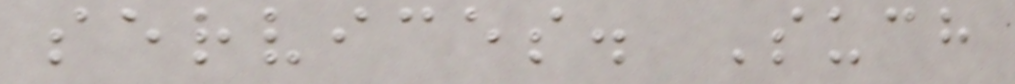services. Such
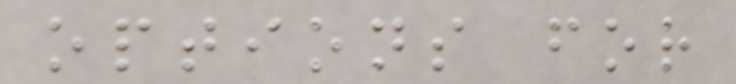options for
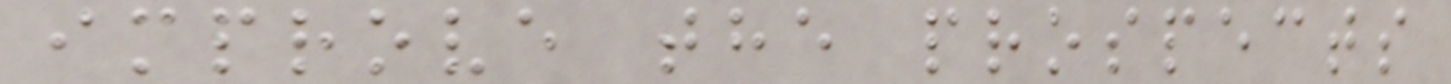improve the prospects
